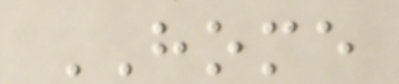HOME
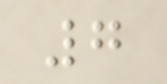7
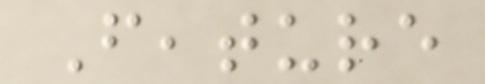Feature
